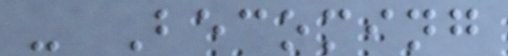- Becoming
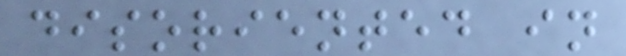disoriented in
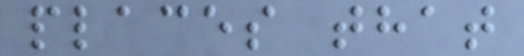places that
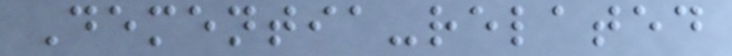Dementia-related
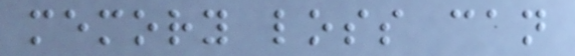memory loss can
